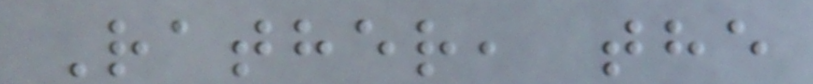Rather, the
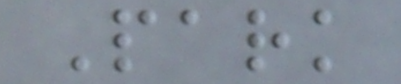Park
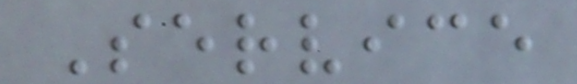Service
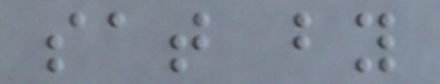sat by
